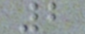2
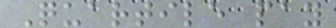Quartile pay
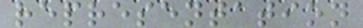representation
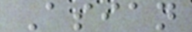Asian
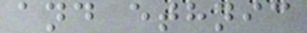and ethnic
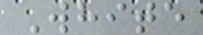White
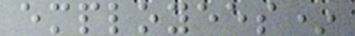employees*
